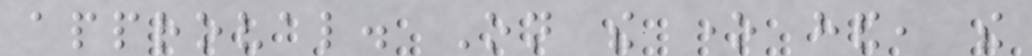approval. On the one hand, the
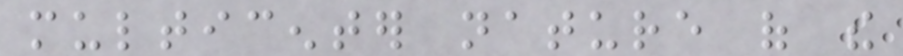multicenter nature of the
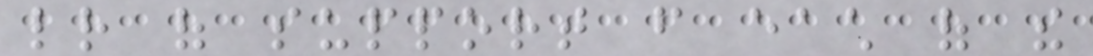letter of support from each of the
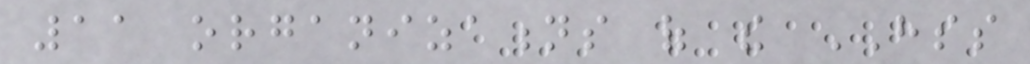11 organizations of the HSS
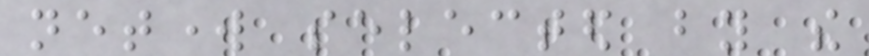network selected by the
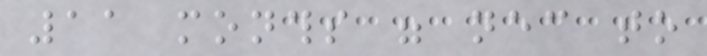11 months were necessary to
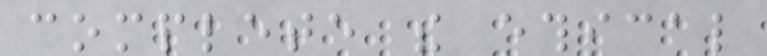complete the ethical
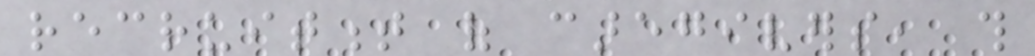recruitment of caregivers, this
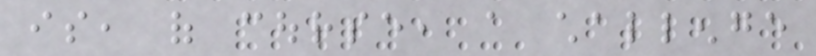is, of course, a challenge
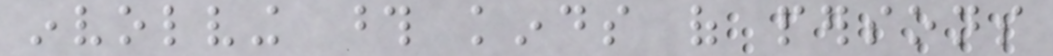involving those kinds of persons
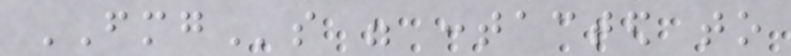FMGs were contacted to
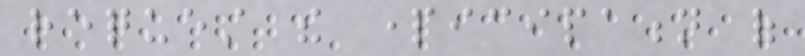request the participation of
